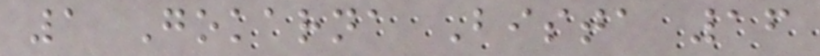1 Gokarna Bista 16
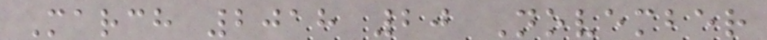March 2018 20 November
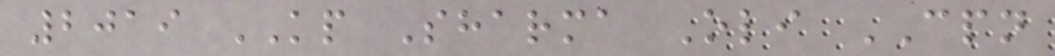2019 KP Sharma Oli CPN
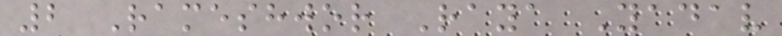2 Rameshwor Raya Yadav
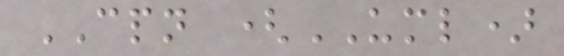CPN (UML)
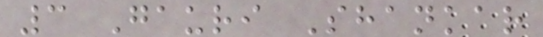3 Gauri Shankar
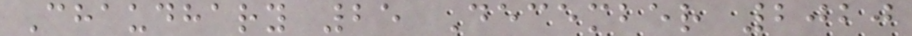Chaudhary 25 December 2020
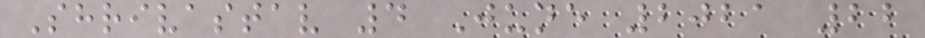Shrivastav 4 June 2021 22
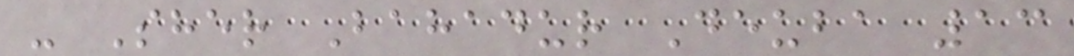- Sher Bahadur Deuba 13
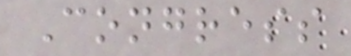Congress
